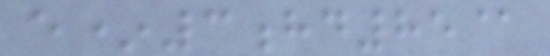e*3hd85@
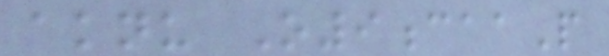aknu O9caaP
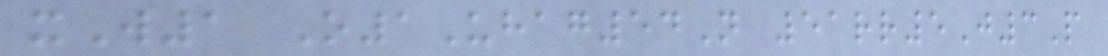xW1 O1Uhag54N 51rr5J3P
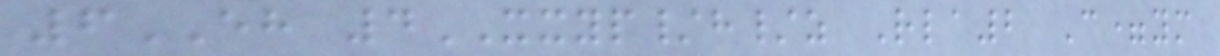6EH 4XXYP/h/z Rla2 C=ym
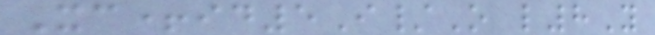Xc+id5I/O l8Y
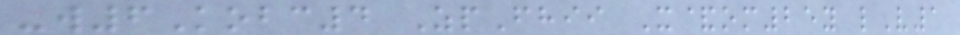-w6Kobc4 ZpFhii X&om25y lV1
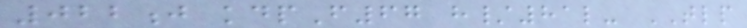022j kdpF67 h/81l- TLP
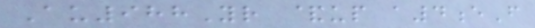Au988Yr &up a4eF
